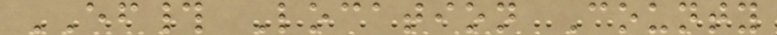EF# Location County
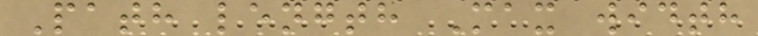Path length Max width
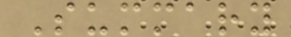Summary
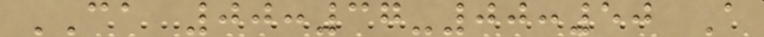CA 00:37-00:50 A
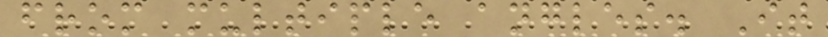from multiple angles. It
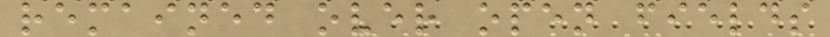remained over open fields
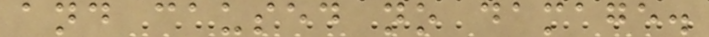and caused no damage.
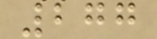277
